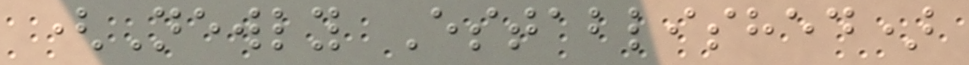(Newly Established)
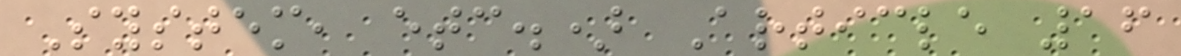System, etc.) Article 16
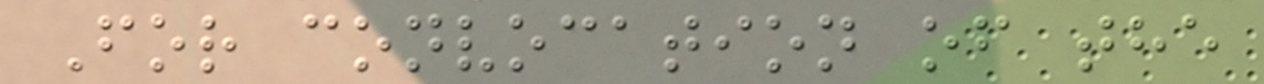For convocation of the
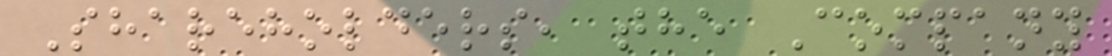Shareholders, the Company
